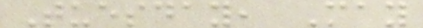Tuesday, May
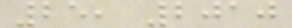25, 2010
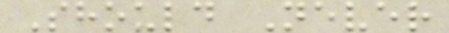Should Never
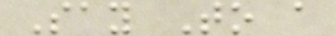Say To a
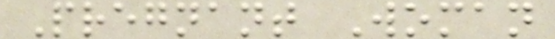Pregnant Woman
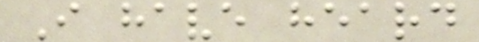I have heard
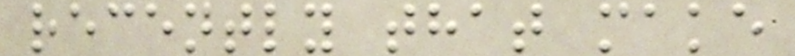recently that make
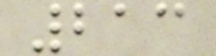213
